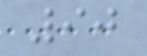90
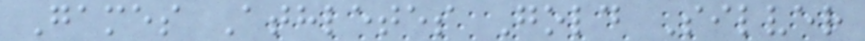Games Athletes Gold Silver
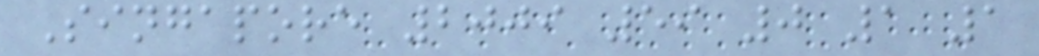Singapore 2009 59 0 1 1
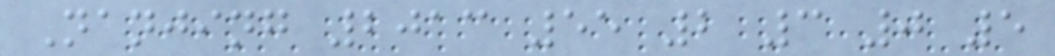Nanjing 2013 55 2 3 0 5
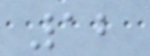12
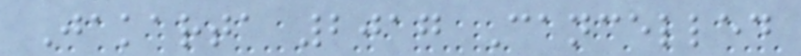Jakarta 2017 Cancelled
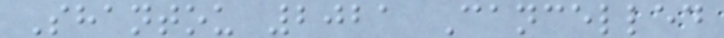Shantou 2021 Cancelled
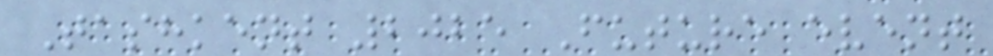Tashkent 2025 Future event
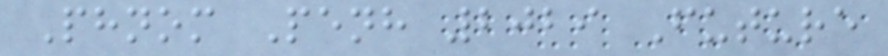Phnom Penh 2029 Future
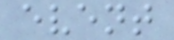event
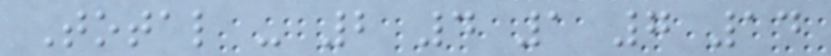Total - 2 4 1 7 14
